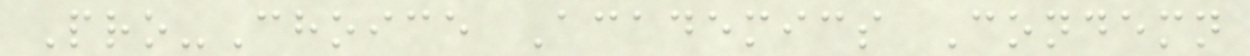Pro-Choice Academics Condemn
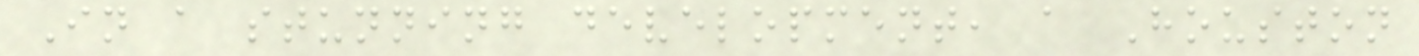In a stunning development, a Houston
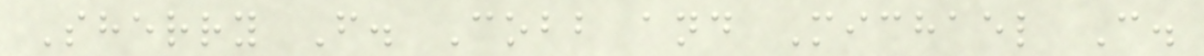Sherry F. Cobb and Michael C.
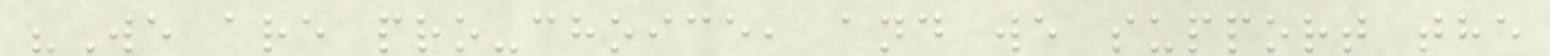"We are pro-choice, and we support the
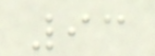93
